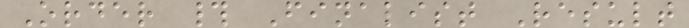Order # Finalist Result
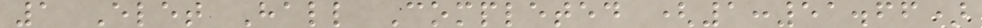1 Elet Hall Completed (1:51.66)
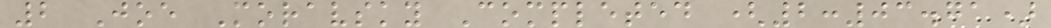2 Joe Moravsky Completed (2:03.71)
